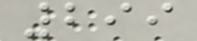299
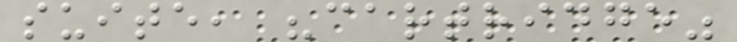suite, "cartridge"
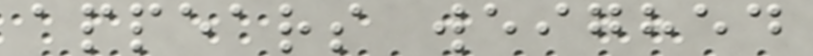appears weighed
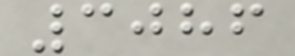3086
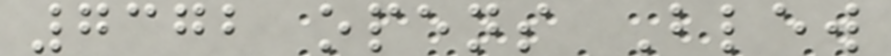7372 opens Blew
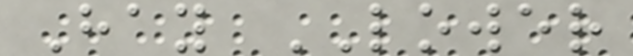Hay LOWER
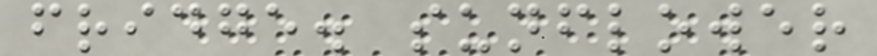fridge. sunflower
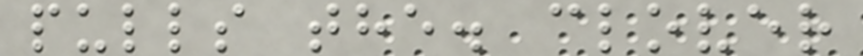pulls the. clover
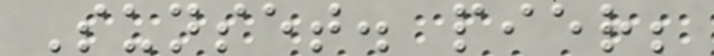Sunset. pier;
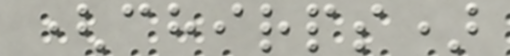(chirps)
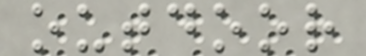outdoor
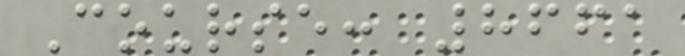Course: 8661
